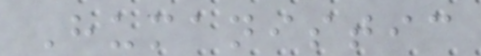Humanistic
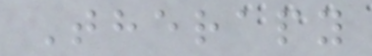Therapy
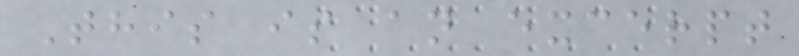This is an excerpt
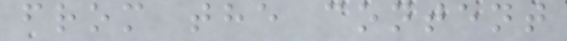from the content
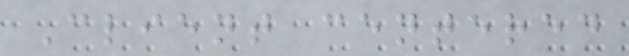Client centered
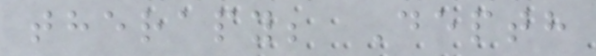therapy; Depth
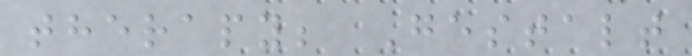therapy; Gestalt
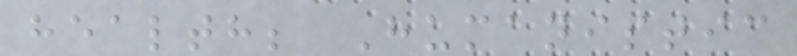health; Humanistic
